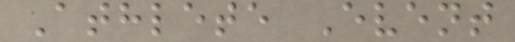Athlete Event
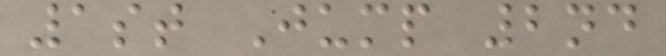1st Jump 2nd
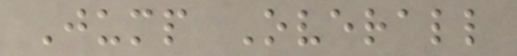Jump Overall
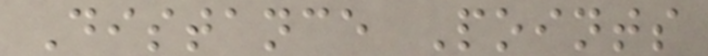Distance Points
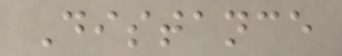Distance
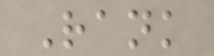Rank
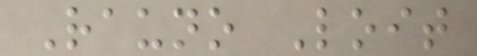Rauno Loit
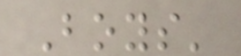Boys'
